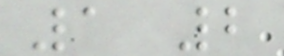1 2
